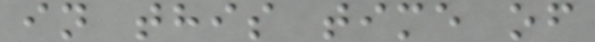in this time of
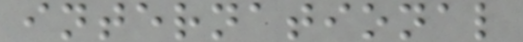international
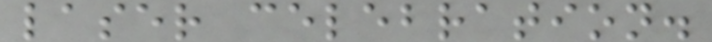laser celebration.
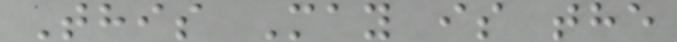This May is the
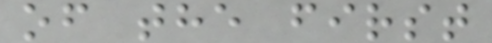of the first
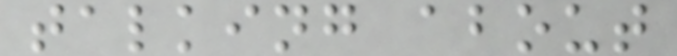talking about
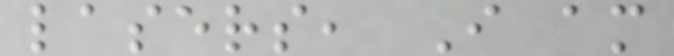lasers, I am
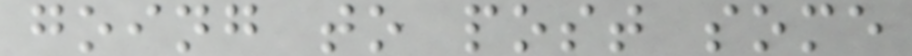going to post some
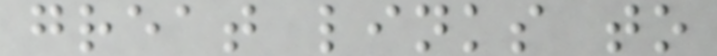great links to
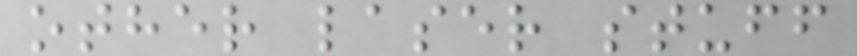other laser stuff
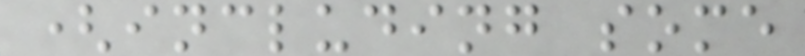(including some
